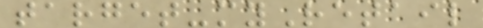target-myRetail
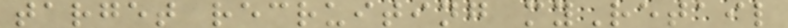target recruiting myRetail
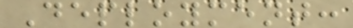Deployment:
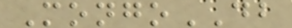MongoDB
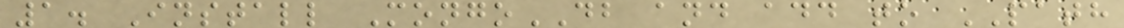1. Install MongoDB and add to PATH
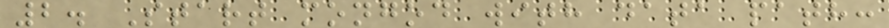2. Start mongod with data path:
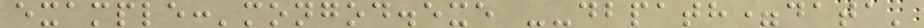example:'mongod.exe --dbpath=data'
